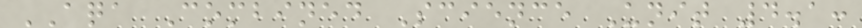AQA Combined Science Unit 4.1:
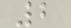2
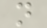n
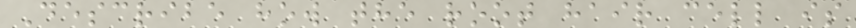Describe how the root hair cell is
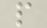p
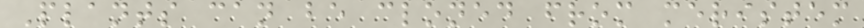Plants can be cloned from meristem
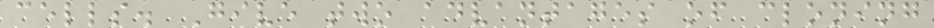cells. Give two advantages of cloning
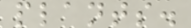plants.
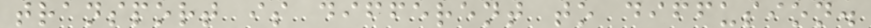transport is different to diffusion.
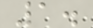1.
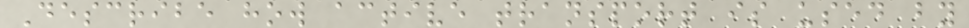Describe how active transport is used by
